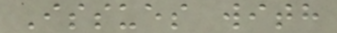Issues with
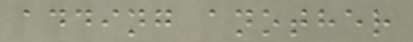adding another
